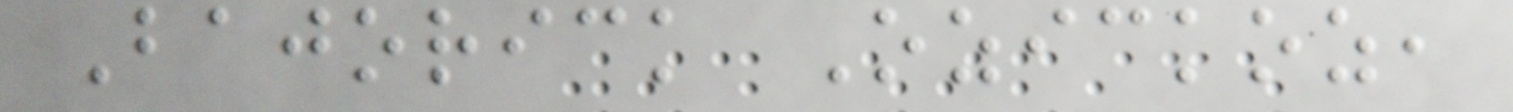Bajorick Ozickoz,
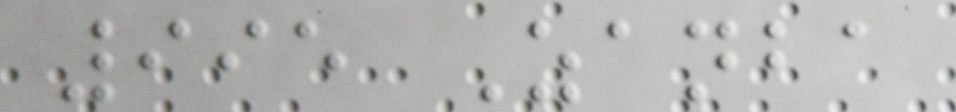995 Zanba
